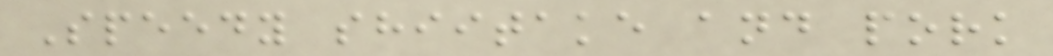Speedy shiitake and pork
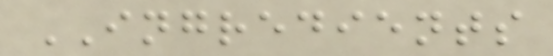INGREDIENTS
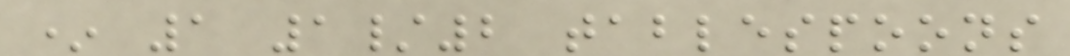* 1 1/2 tablespoons
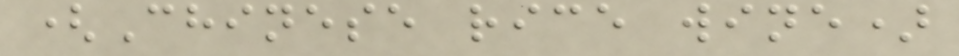(Chinese rice wine)
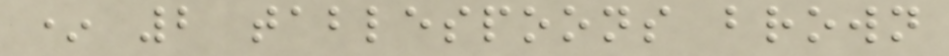* 2 tablespoons brown
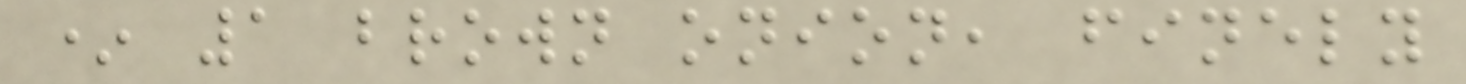* 1 brown onion, finely
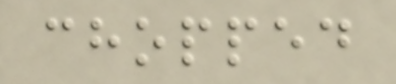chopped
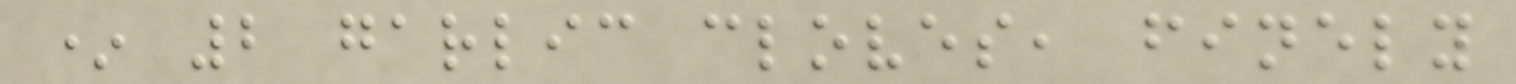* 2 garlic cloves, finely
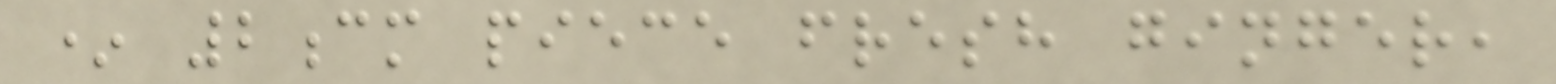* 2cm piece fresh ginger,
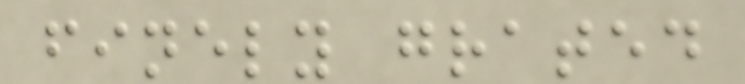finely grated
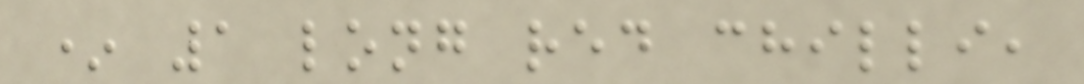* 1 long red chilli,
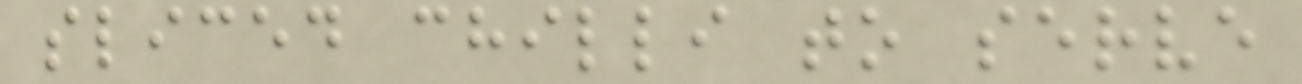sliced chilli to serve
